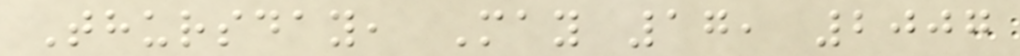Thursday, May 17, 2007
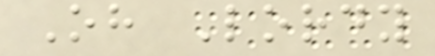Oh Lordy
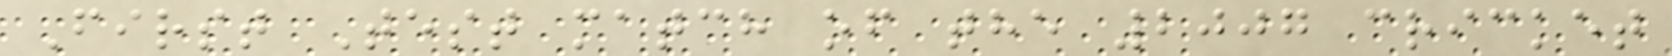First Test match of the 2007 cricket
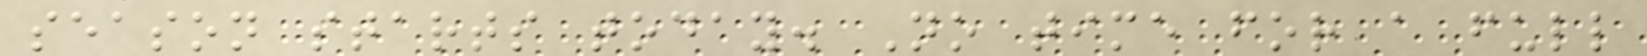season starts today. No time for a full
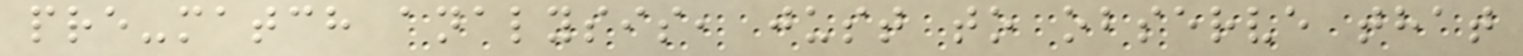pre-match analysis, just to observe that
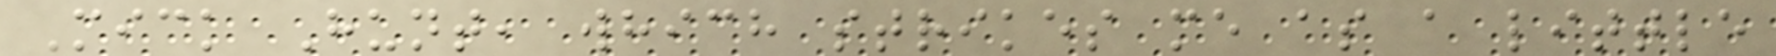Mick Hunt, which strikes me as a little
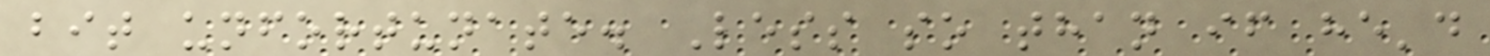bit unfortunate. Less so than if he'd
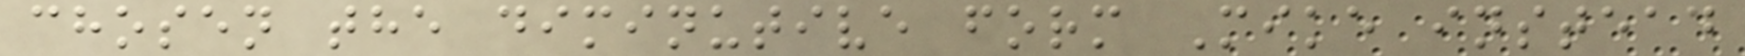chosen the diminutive form Mike instead
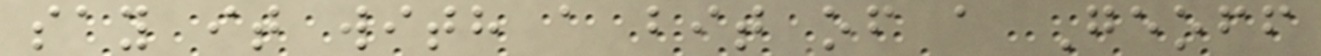say it with a bit of a Geoff
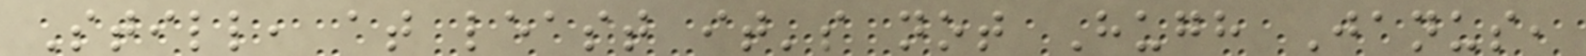Still, at least it's not Hugh Janus,
